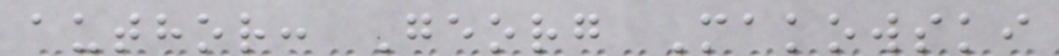author: Georg Makowski
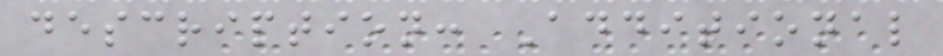description: Additional
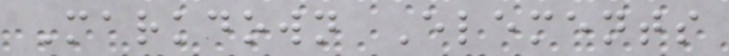Markdown Elements
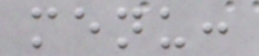menu:
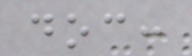doc:
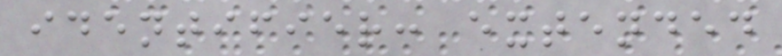identifier: extended
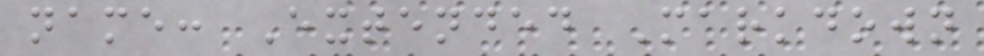name: Extended Markdown
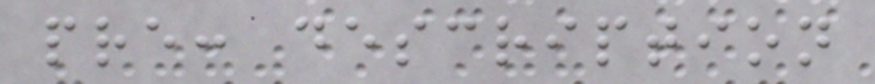pre: description
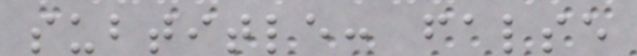subtitle: false
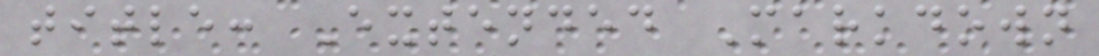title: Extended Markdown
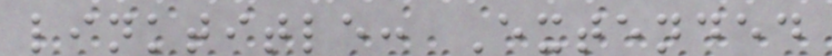linktitle: Extended
